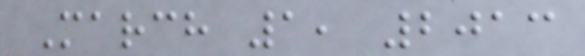March 1, 2013
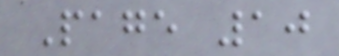Page 10
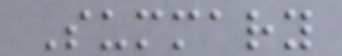Summary
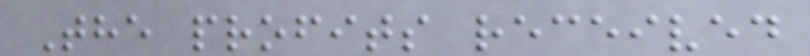The profits received
